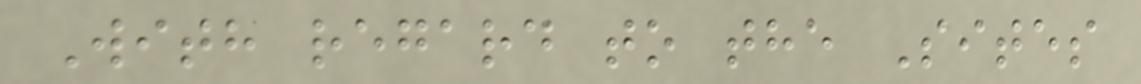With regard to the Sites
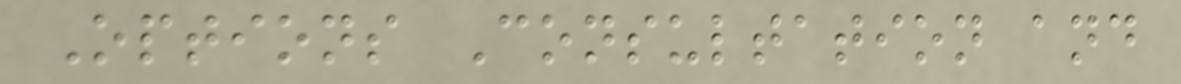Options Consultation and
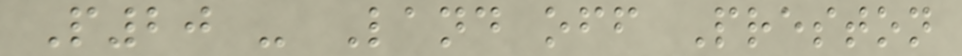P20 - Land off Preston
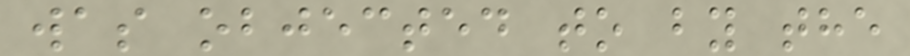was objected to by the
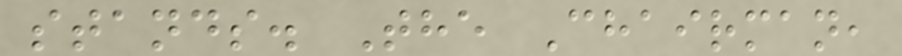stands. The Chairman,
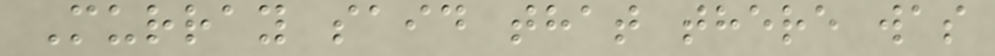Murray said that there was
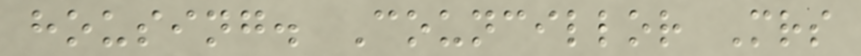housing. Councillor Mrs
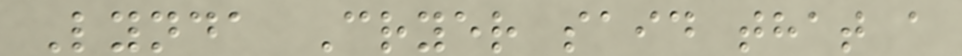Lynda Cryer said that a
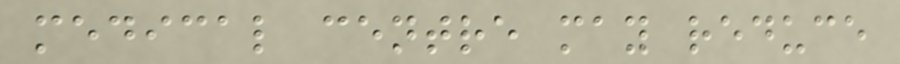medical centre may reduce
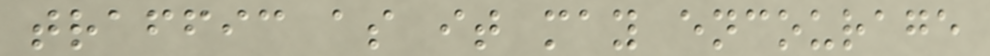traffic as it may encourage
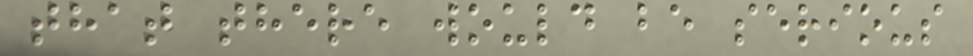that there would be serious
